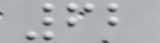62
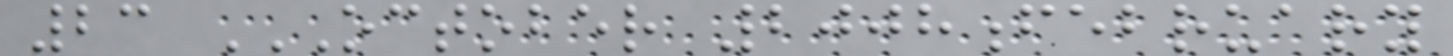23 OCTOBER 2008FEBRUARY
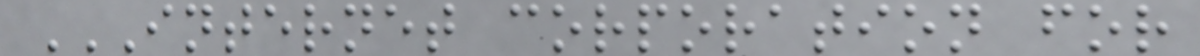INTERNET CORPORATION FOR
